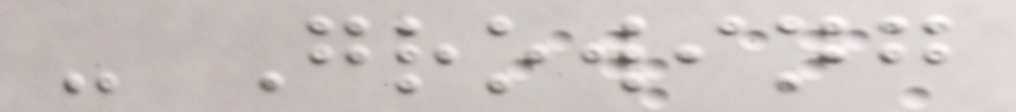- Growing
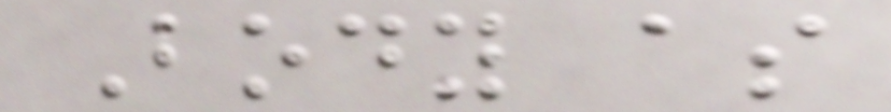Body as
